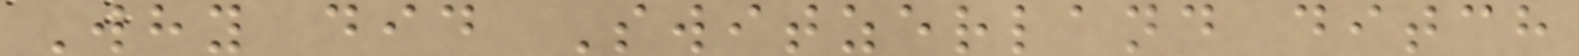Why did Switzerland ditch
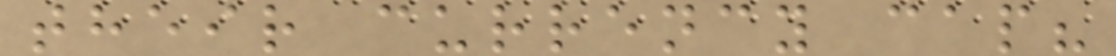their currency cap?
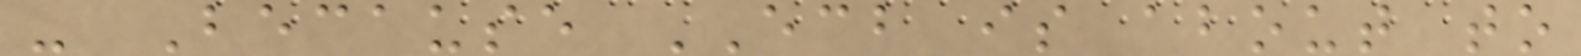- Because ECB is about to
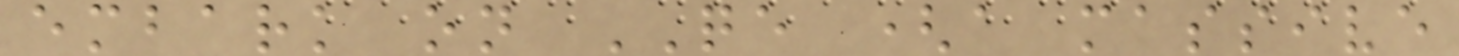embark on QE (a massive
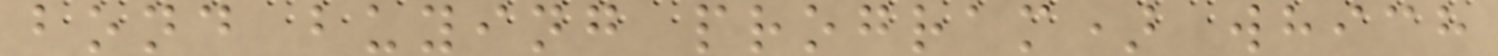bond buying program) which
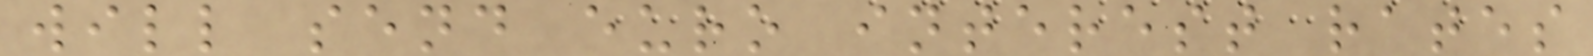will send euro interest rates
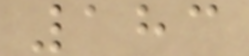183
